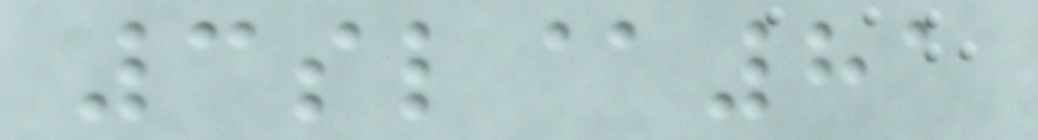3sl@81
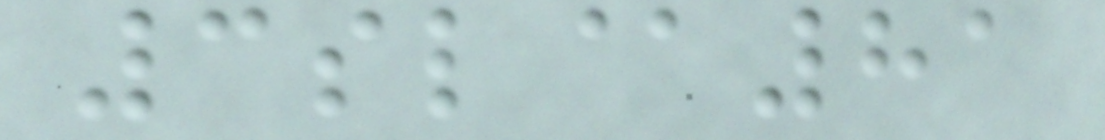3sl@81
